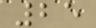25
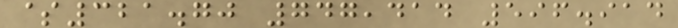$321.70 747,414 596.914
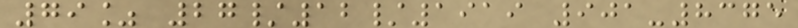79% 27/12/1919 901-8375
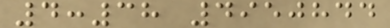4:38 4950844
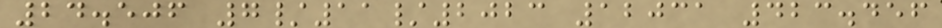24.506 7/11/2023 12031 423.456
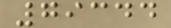79344
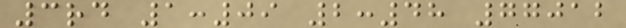3rd 1:09 2:48 77012
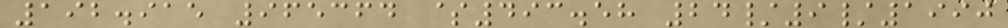192.915 965364 $493.58 24/9/1990
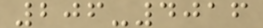206-4016
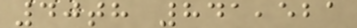40th 841,521
